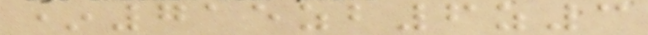*715zb6z3
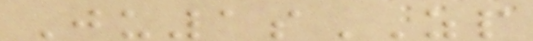Ju1sZP
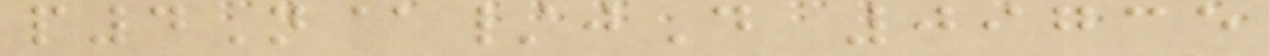p4N@/jD 09735
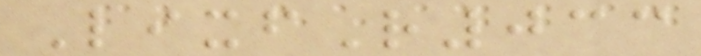LixfR033
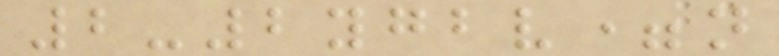2-2ygbv=n
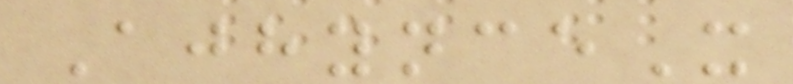AjhynceX
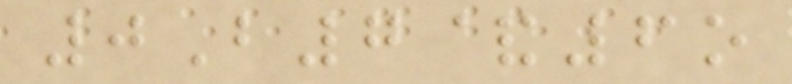0B7&6o
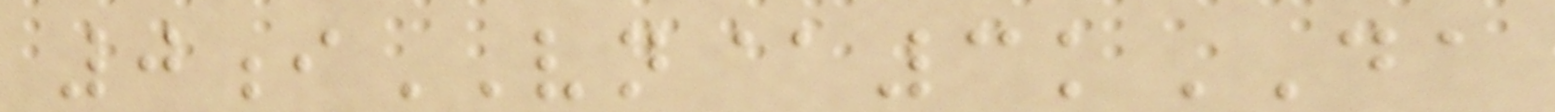0iVN@3kDA
